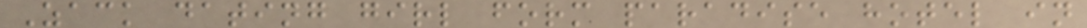Zack dating girl form paradise hotel in
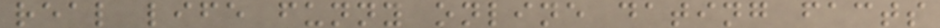real life funny online dating facts
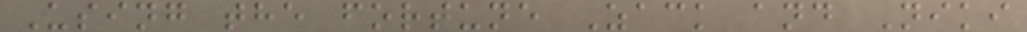Using the fortune Zack and Niki
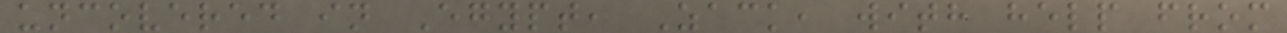uncovered in Egypt, Zack, with help from
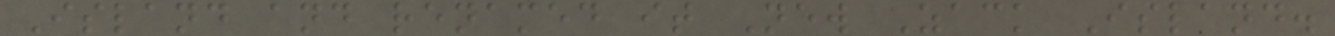Island and renamed it New Zack Island.
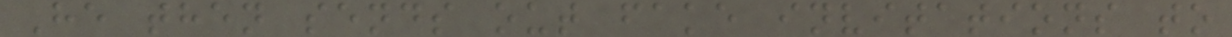He then sends out fake invitations to
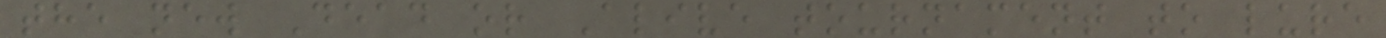the new Dead or Alive tournament to lure
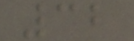32
